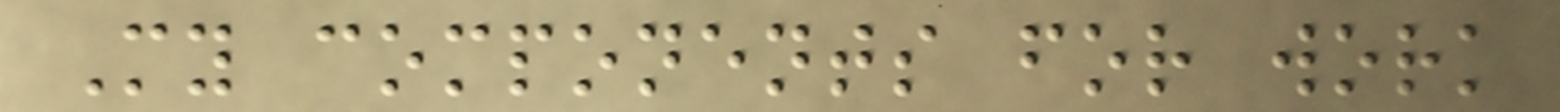My components for work
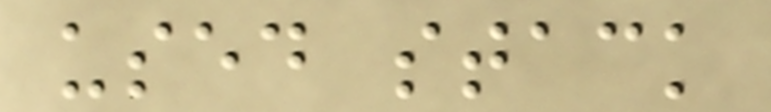used stack
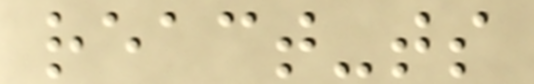react-ts
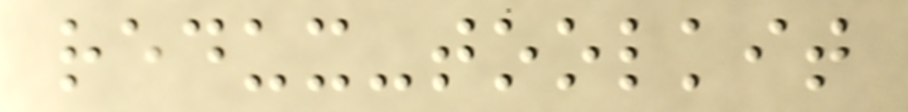redux-toolkit
